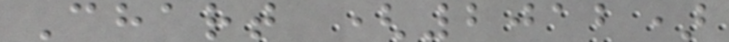Chart (2012)
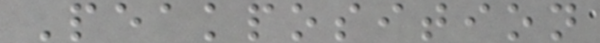Peakposition
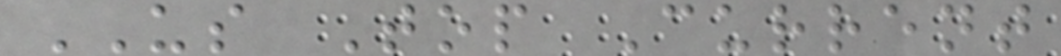US Top Current
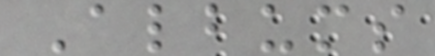Albums
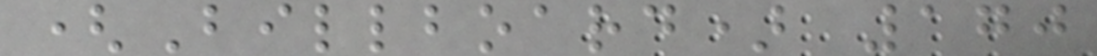(Billboard) 170
